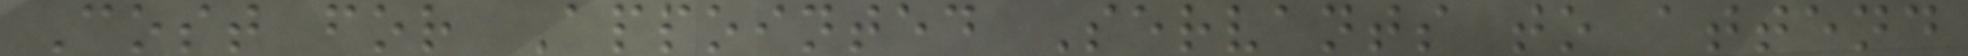Cost for Appointed Servants to attend
